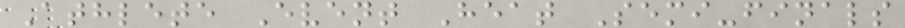Athlete Event Heat Semi-finals
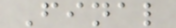Final
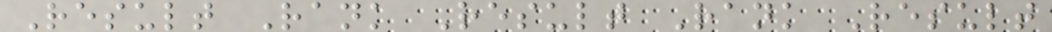Result Rank Result Rank Result
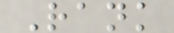Rank
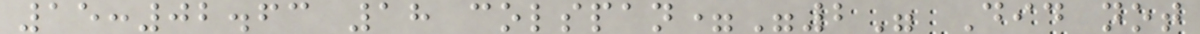15:02.63 18 colspan="2" Did not
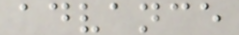advance
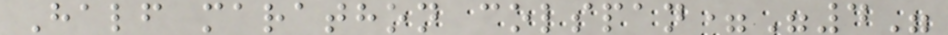Half marathon colspan="4"
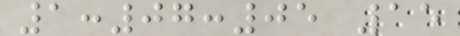1:07:05 15
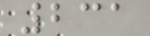231
